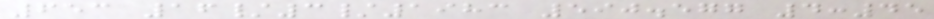653 16/3/1983 590.577 4:45
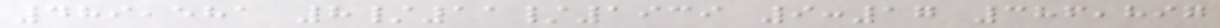489,581 8/11/1939 9:17 386,897
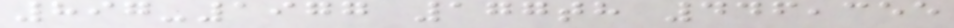897-1977 177th 446,355
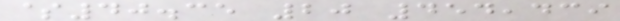$40.35 20 454,439
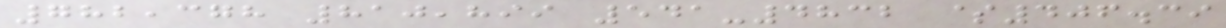782,378 810,899 541-4832 $406.39
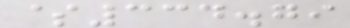$334.79
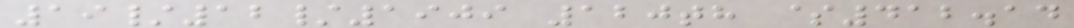19/12/1909 120th $412.14
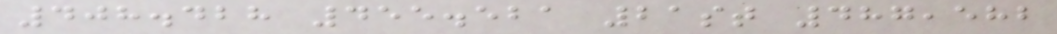408.428 455.521 21st 487,582
